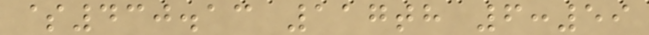$430.13 117th 6:59
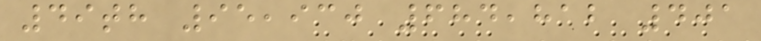49th 95,930 684,812 401
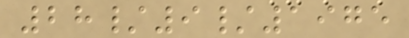28/9/1975
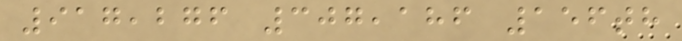917,276 307,186 156th
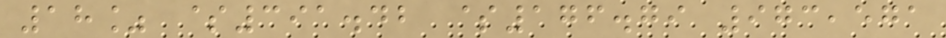18% $391.42 $176.79 973,571
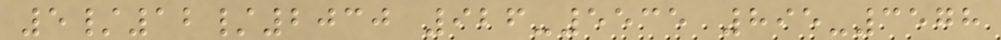5/12/2030 926-5535 895-3578
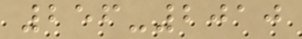256-2010
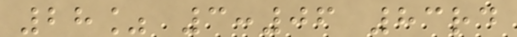28% 3:06 83rd
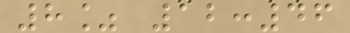8% 12:46
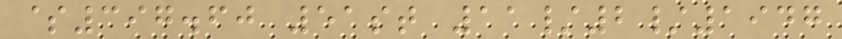$397.60 51st 11/2/1947
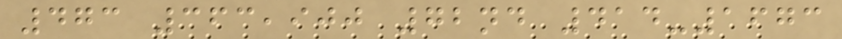473 363,900 72nd 414-1673
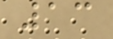13
